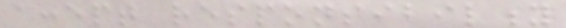accept responsibility
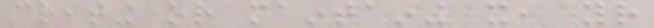creating or maintaining it, your
